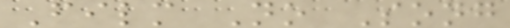Film No Song
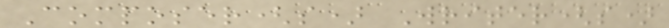Composer(s) Writer(s)
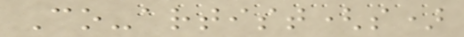Co-artist(s)
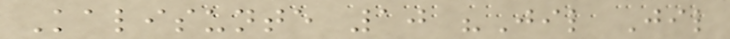Kalisunte 10 "Jil Jil
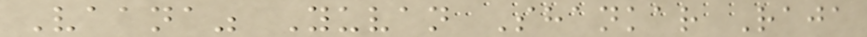Vaana" Yuvan Shankar Raja
